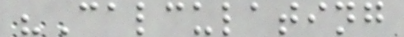"Calculating
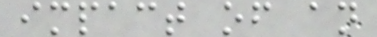impact of an
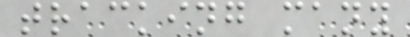tracking many
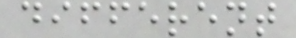different
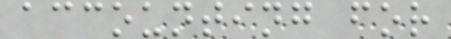accounting for
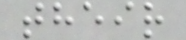their
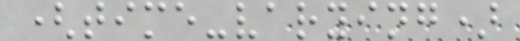(time-varying)
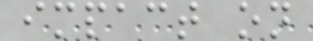impact on
